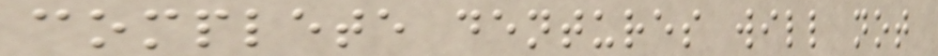complete dentures will not
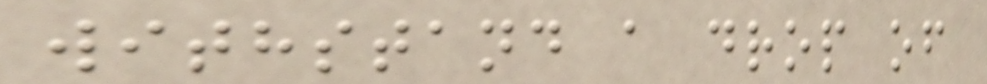withstand a drop of
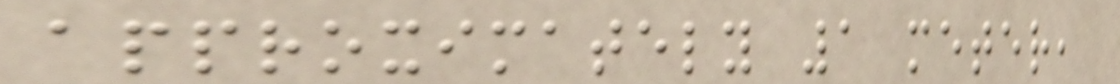approximately 1 meter,
